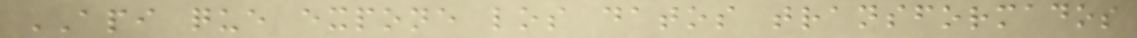API que expone los datos transformados
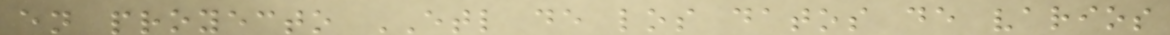en proyecto ETL de los datos de varios
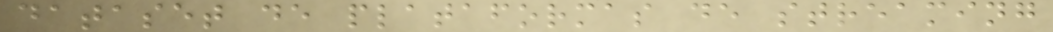dataset de plataformas de streaming
